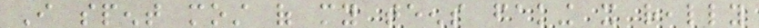I spent most of my teens faking it really
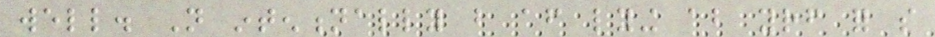well. Not intentionally but after lying about yourself for so
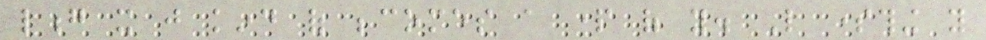long it just kind of becomes a part of you. Like something you
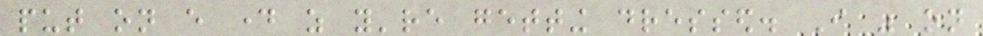put on every day as you're getting dressed. I was on
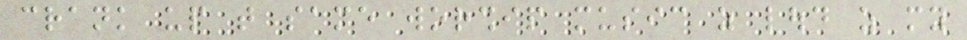crank up that same worship music as loud as my
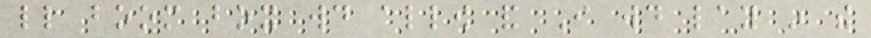little boom box would allow and I would lay in the
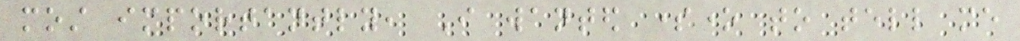most importantly, I wanted someone to tell me
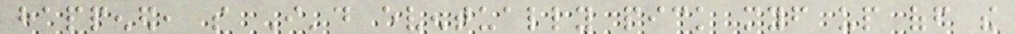happened, so I'd eventually pick myself up off the
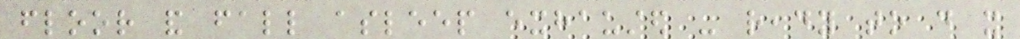floor and fall asleep exhausted - ready to do it
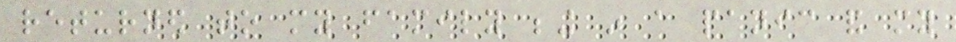returned to my family being in a panic and my
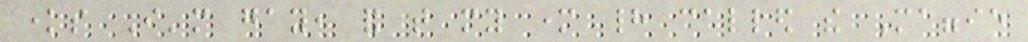knows I'm gay, and that my mother had called the Maggie
